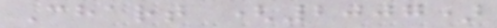Chart (2007)
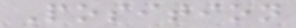Position
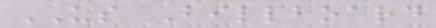US Billboard
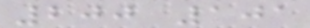200 101
